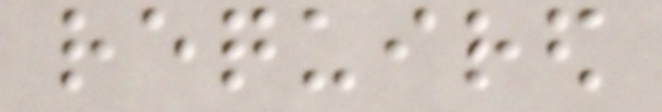required
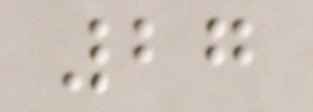27
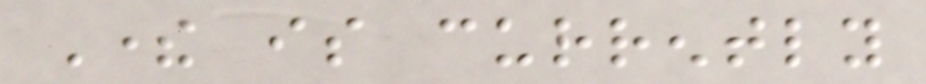There is currently
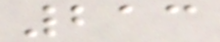213
